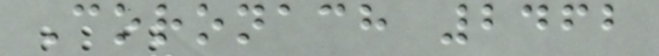Coronach 2462
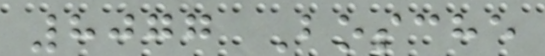8077 Bosche
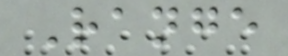Range
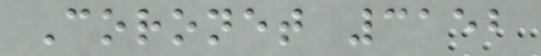Coronet 3152
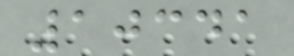10341
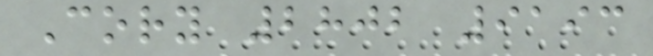Cory 2802 9193
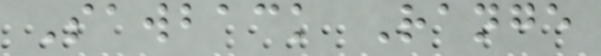Sawback Range
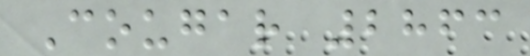Cougar 2863
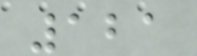121
